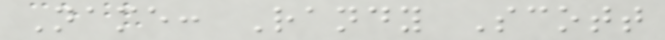Name: Randy Scott
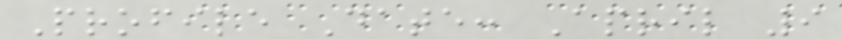Profile Date: April 9
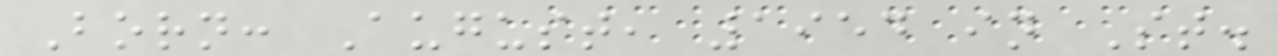Born: August, 1954 in St.
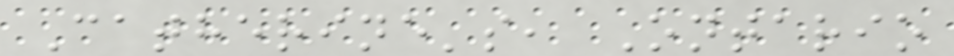Catherine's, Ontario
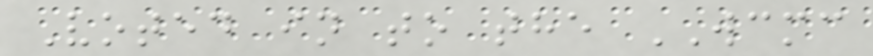Voted in to the WCMC
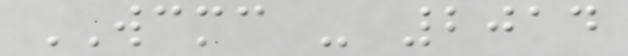WCMC - 2014
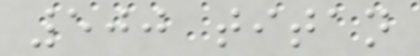500 titan
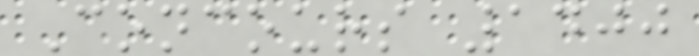Concours 1400
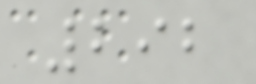292
